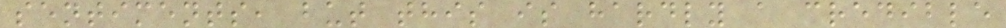sentiments, but this is hardly a credible
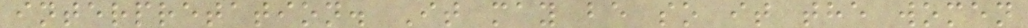interpretation. It may be so it the women
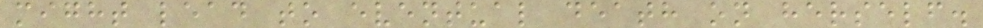might lead to eventual death on herself.
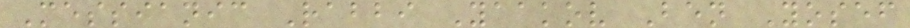Messianic Rabbi Yaakov Ben Yosef
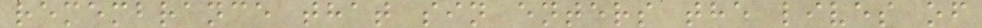remembrance that sin enters the lives of
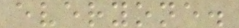everyone.
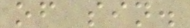of sin.
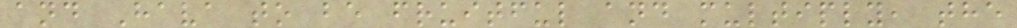and Hava to be fruitful and multiply, the
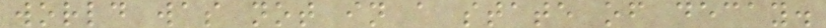world was not in a state of decay.
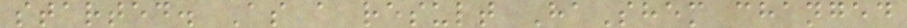started. As a result HaShem changed
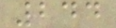244
